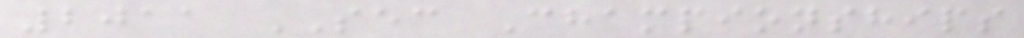2011 SEC Championships
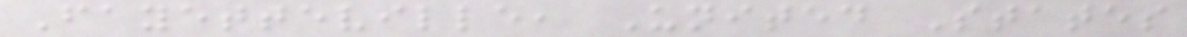Fayetteville, United States
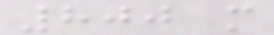800 m
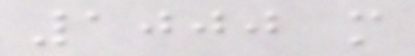1000 m
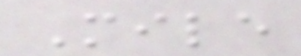Mile
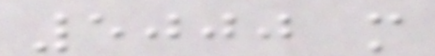5000 m
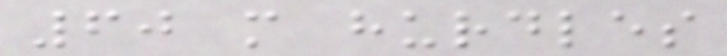60 m hurdles
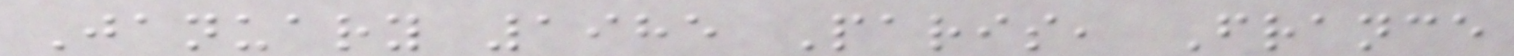January 1985 Paris, France
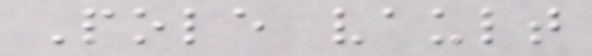Pole vault
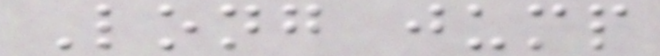Long jump
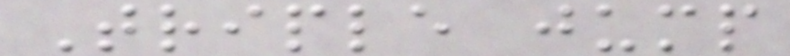Triple jump
